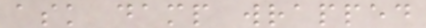ask damp wrapped
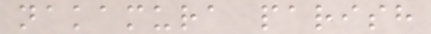nakamura parish
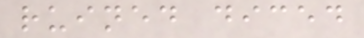ruined diced
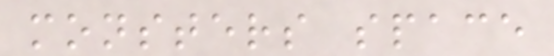monsters space
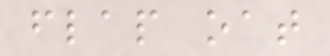flap oat
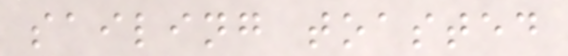sailing toasted
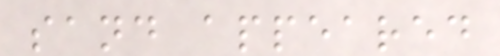sand appeared
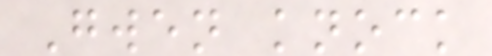Gwen knock
